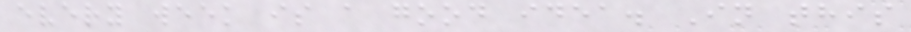every week is a good idea. In this
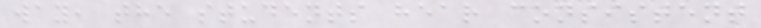way, the students hear consistent
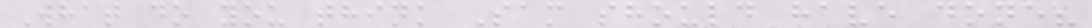What do you think Sam should have done?
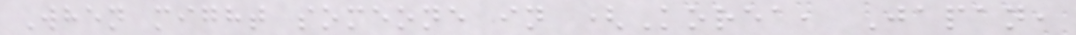When might someone in (Korea, Japan,
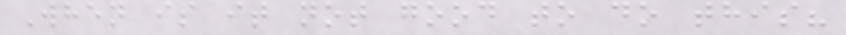When is it not good to do this?
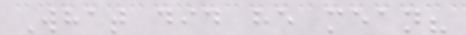What did he mean?
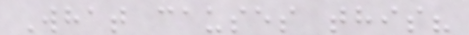What causes this?
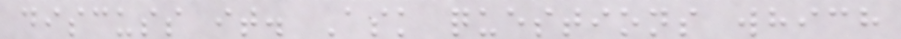discuss it. Ask questions which
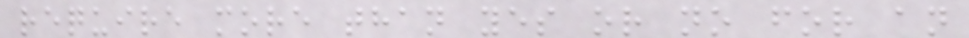require more than yes or no for an
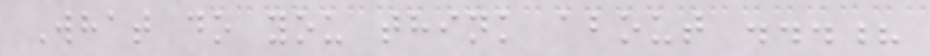What do you think about ...?
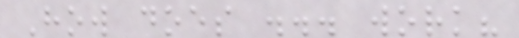How does ... work?
